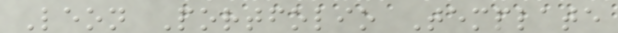Leon Portfolio Template
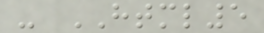- HTML5
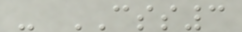- CSS3
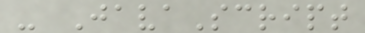- JavaScript
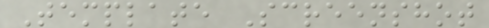Template Screenshot
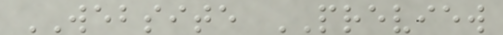WEBSITE PREVIEW
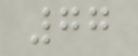77
